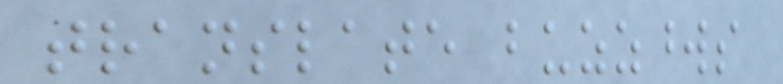translate buzzwords
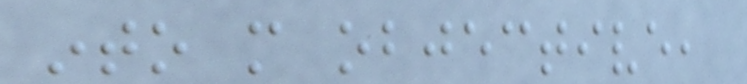into more objective,
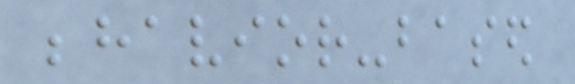behavior-based
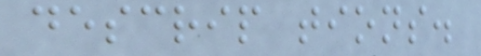descrip tions.
